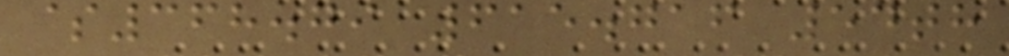$368.79 615.716 54th
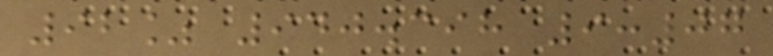92% 940.398 9:07
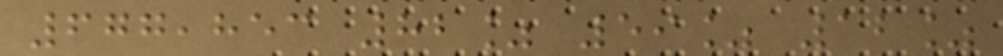677,853 82% 59% 12%
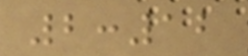2:12
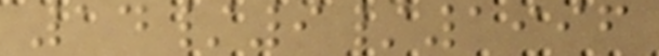14/9/1996
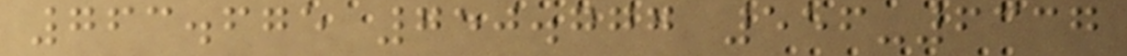763.675 750.777 556-6337
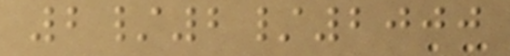2/2/2000
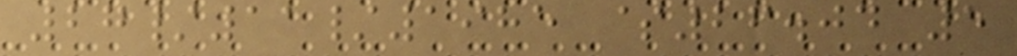27/11/1985 $26.04 5
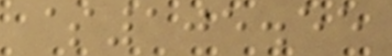$105.55
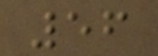56
